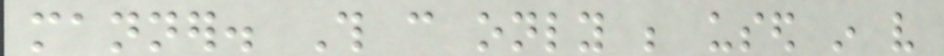manner. This can only be used in very
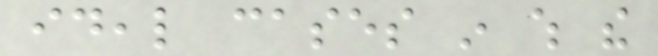ideal cases in which the
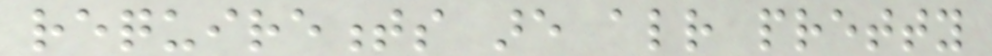requirements are already pretty
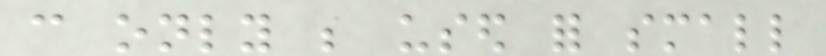can only be used for small
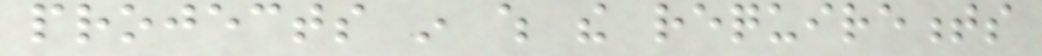projects in which the requirements
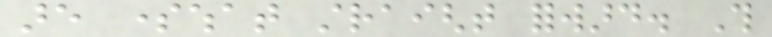are somewhat straight forward. This
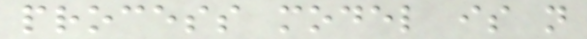process model is not
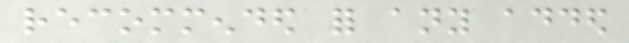recommended for any added
